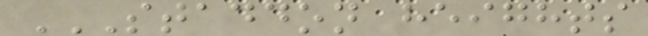STADDON HEIGHTS
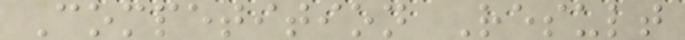Competition Result
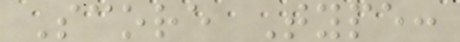Score Type:
